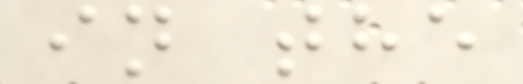in the
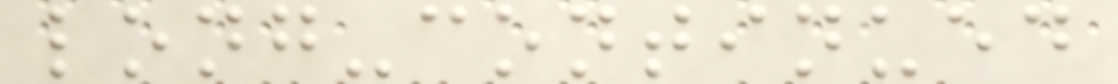long-continued
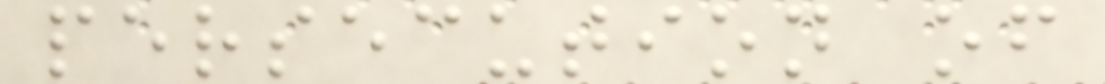persecution of
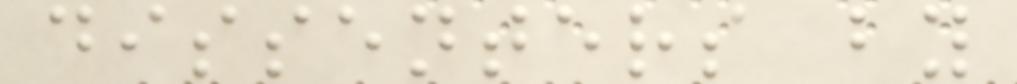dissenters by
